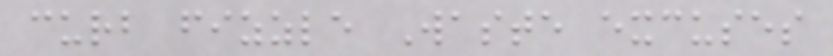curb fizzle Waste excuses
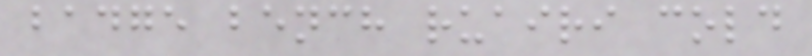badge bench ruairi cold
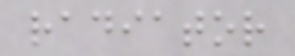radiator
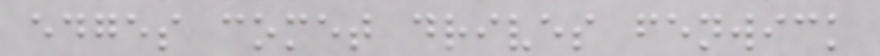edges comet drives fenwick
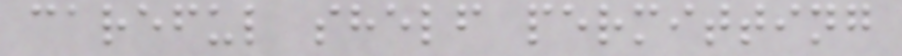careful shelf permitting
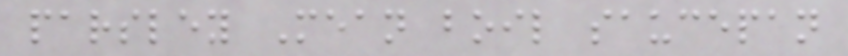parsley Mean boil saucepan
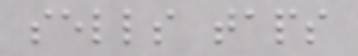sells taps
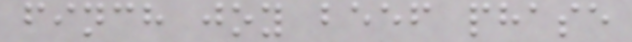finch joy beef phase
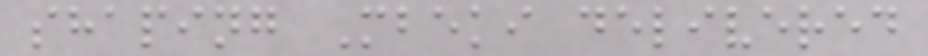shaping Mbeki delivered
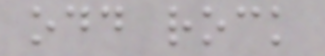odd rock
